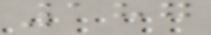187
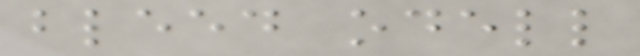bleed odell
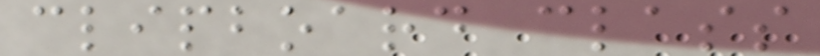clipboard class
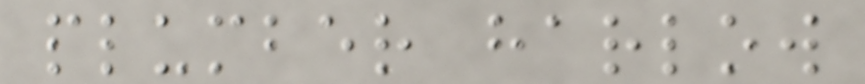plumber harlow
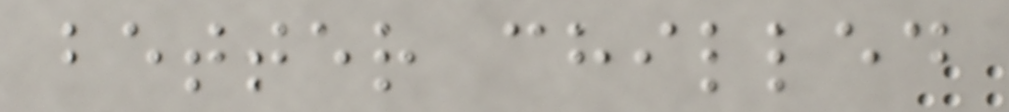better chilled
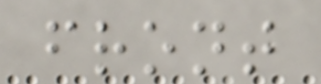front
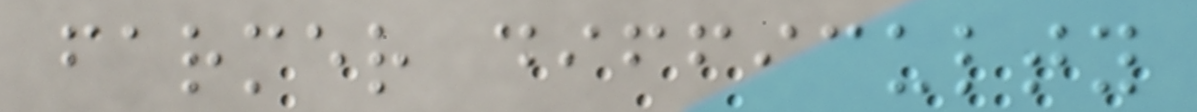farmer difficulty
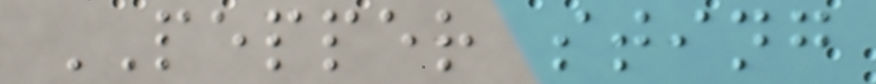PEPPER sting
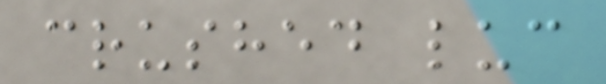crushed luc
